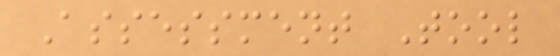Assessment Tool
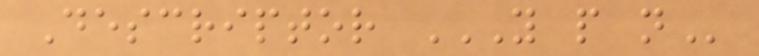Descriptor Y P N
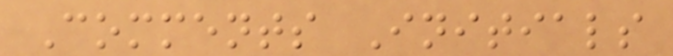Comments Initials
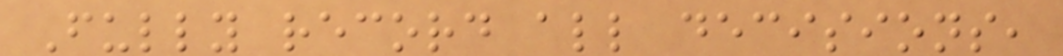Fully record all decisions,
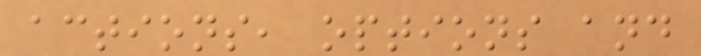actions, options and
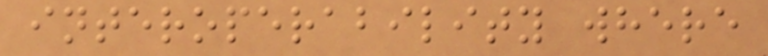interoperability where
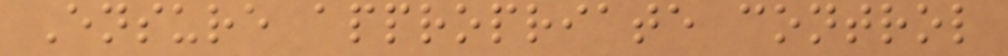Ensure appropriate control
